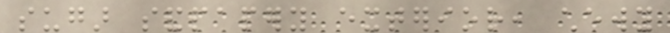sugar sandpapery exterior, chewy
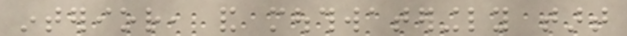interior, and mouthwateringly tart
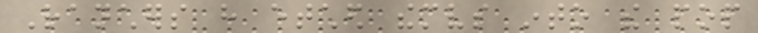Ranchers have etched themselves into the pop
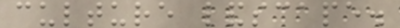culture landscape.
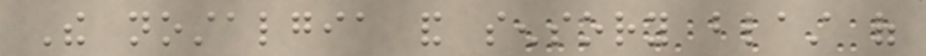The nostalgia and sensory blast of
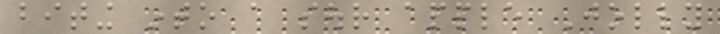biting into a sour apple Jolly
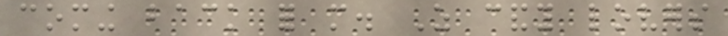coming back for more. As candy lovers
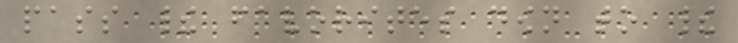pass their favorites down to their
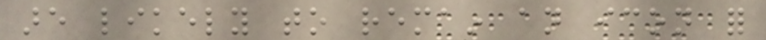are likely to remain an icon for
